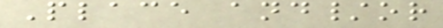Place and/or
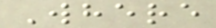Where
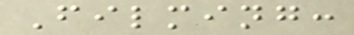Filming:
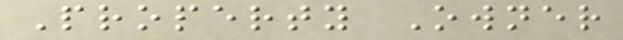Property Owner
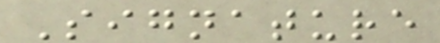Signature
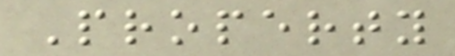Property
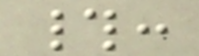#:
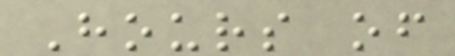Hours of
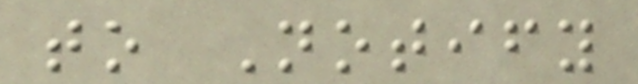to Notify
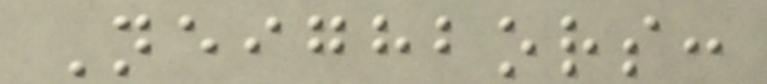Neighbors:
